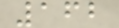162
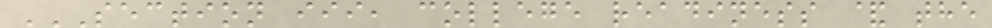SECTION III, COLLEGE READINESS & THE
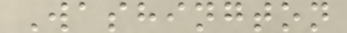Washington
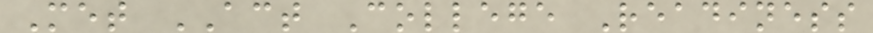Met ACT College Readiness
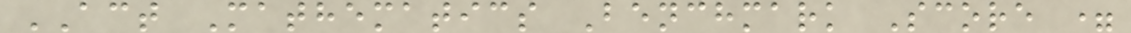ACT Mathematics Benchmark Score =
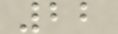22
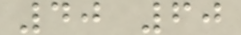40 60
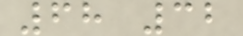68 32
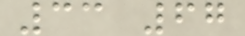33 67
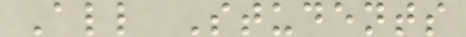All Students
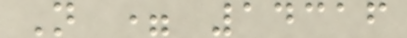N = 14316
